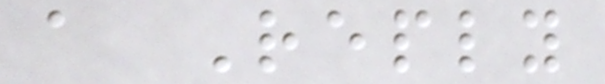a Reply
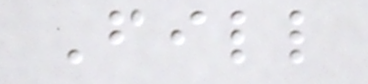Fill
